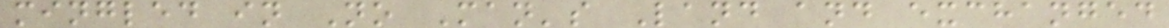mingled in No Man's Land and exchanged
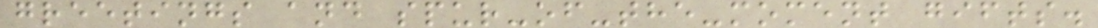greetings and spur-of-the-moment gifts.
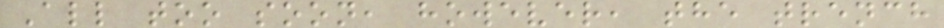All too soon, however, the trench
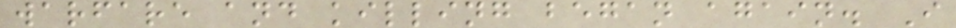warfare and killing began again. I
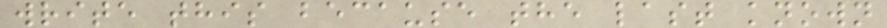write this because the last known
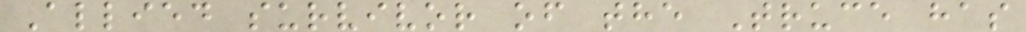Allied survivor of the Truce has
